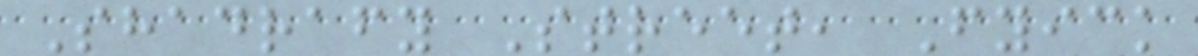Shadrafy Street, Fyick
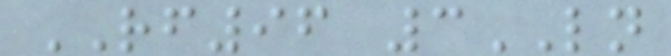RF96 3LN
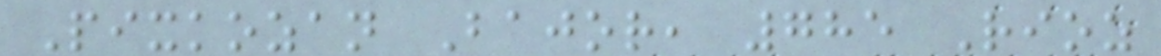Pixkozan Bajor, 785 Rioz
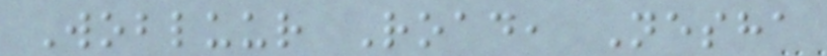Wobluur Road, Nesha
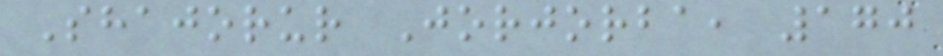Shajorur Jorjorba, 170
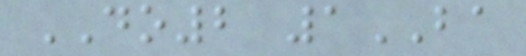DO2 1BA
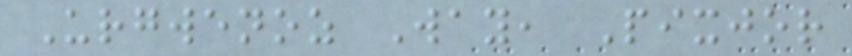Urgwenoz Way, Pixjor
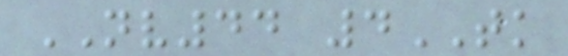NV44 4TK
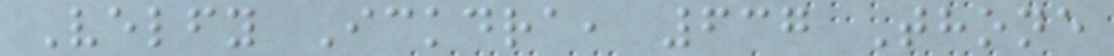Velfy Ickdra, 637 Thone
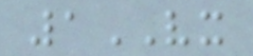1VX
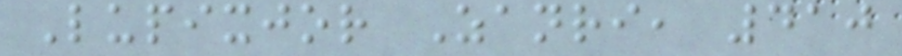Lupixjor Zanri, 410
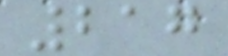217
